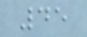45
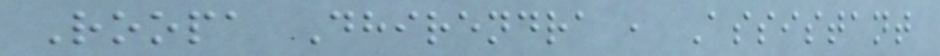Roopa Dhirendra , Assistant
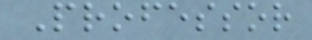Professor
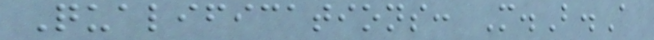Qualifications: M.B.A
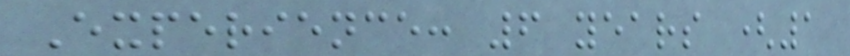Experience: 6 years (1
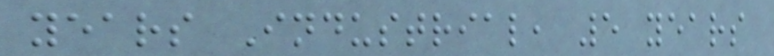years Industrial, 5 years
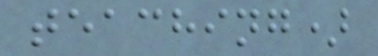teaching)
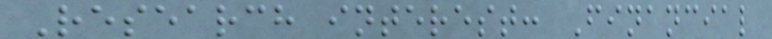Research interest: Financial
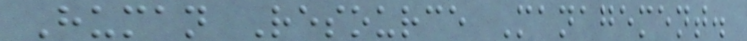Human Resource Management.
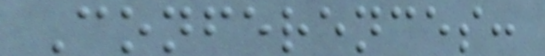Conferences:
